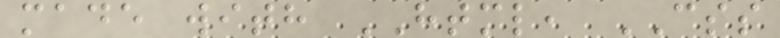made with HTML, CSS
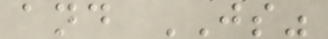and JS"
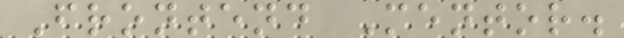Frontend Mentor.
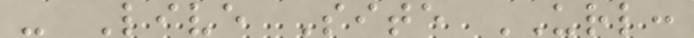- Live Site URL:
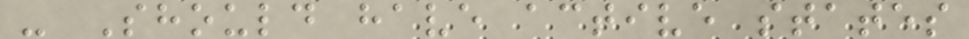- Should have active states
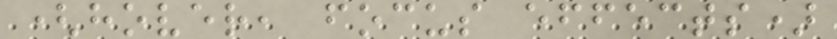(hover, focus effects)
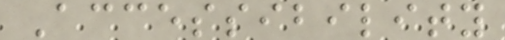Accessibility
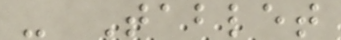- Tablet
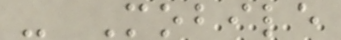- Mobile
